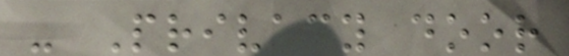- Privacy door
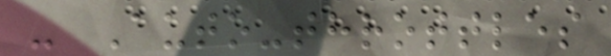- Auto-throttles
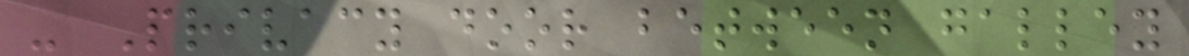- Privacy door between galley
